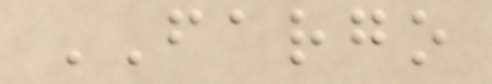FARGO
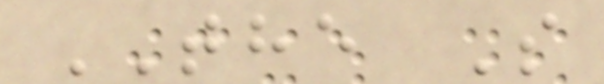THE S
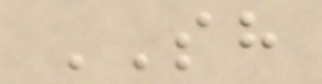SH
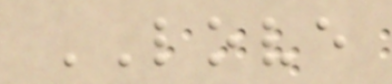LOVE
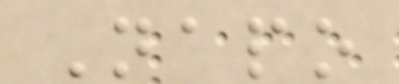Napo
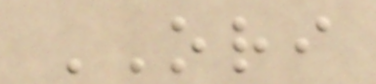ORI
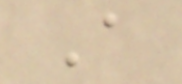A
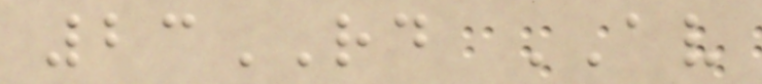23RD AV
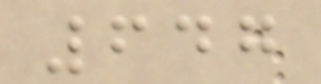647
